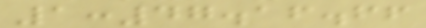1:47.16.66
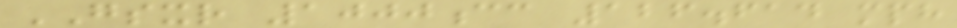GSXR 1000cc 126.614 mph
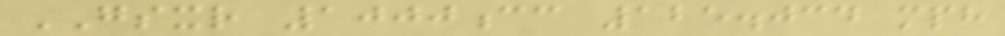GSXR 1000cc 125.034 mph
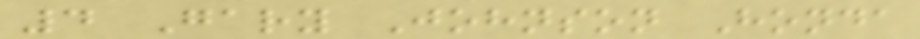4 Gary Johnson Honda
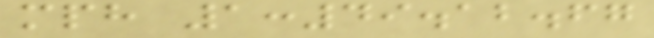mph 1:49.12.67
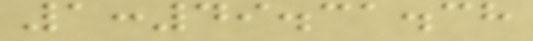1:49.31.38
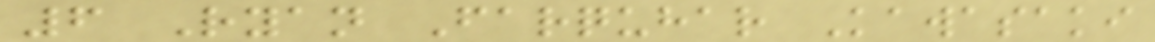6 Ryan Farquhar Kawasaki
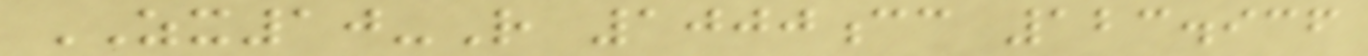ZX10-R 1000cc 123.936
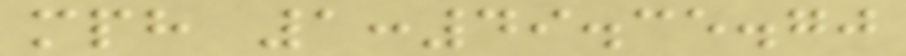mph 1:49.35.70
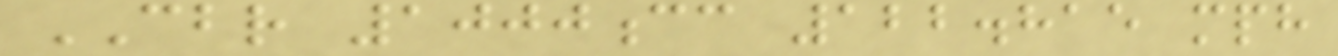CBR 1000cc 122.815 mph
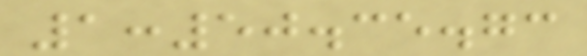1:50.35.73
